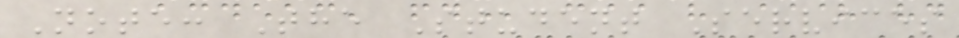Note: The Student Services
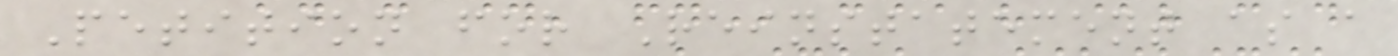Petition for Reinstatement as a
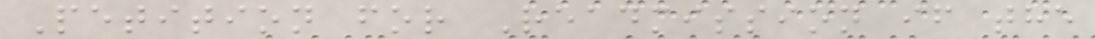Petition for Readmission if the
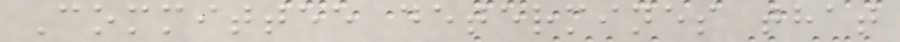Committee determines that
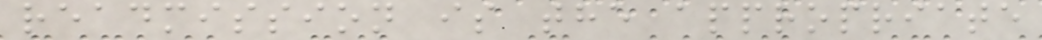readmission is the appropriate
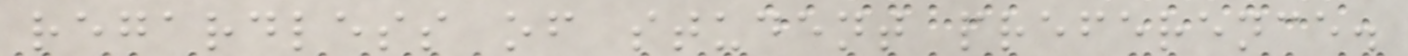regardless of student preference.
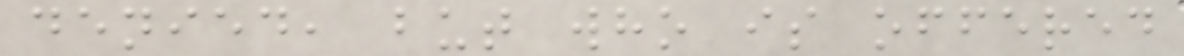denied, but who is offered
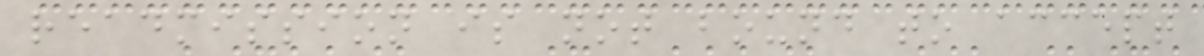readmission is not bound to accept
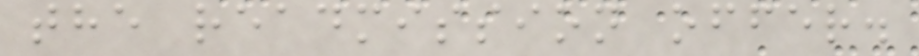the readmission offer.
